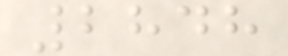2848
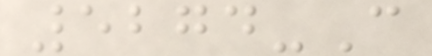5274-C
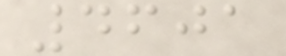4601
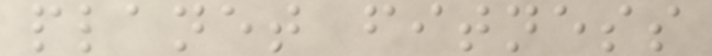planet fitness
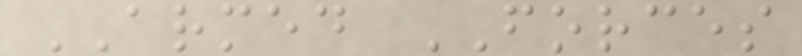ARMED FORCES
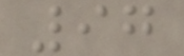97
